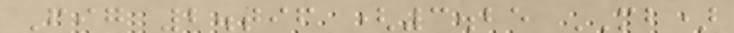Fig 2.tif (3.25 MB)
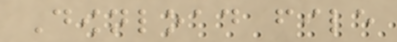Download file
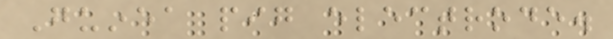Guinea pig electrode.
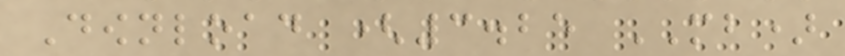Download (3.25 MB)
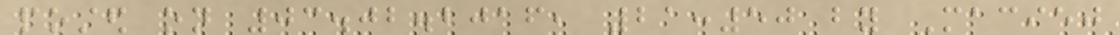posted on 03.02.2016, 21:50 by Maciej
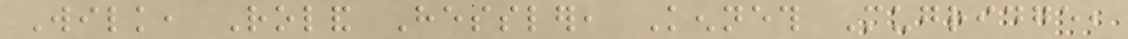Wilk, Roland Hessler, Kenneth Mugridge,
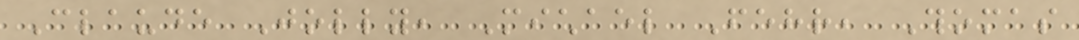Claude Jolly, Michael Fehr, Thomas
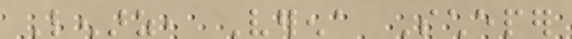Lenarz, Verena Scheper
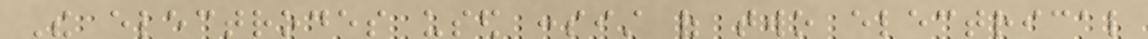The electrodes used consist of two electrical
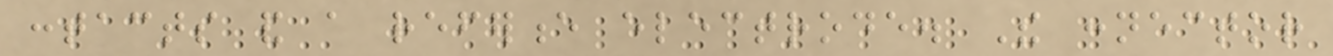contacts and a reference electrode. The connector
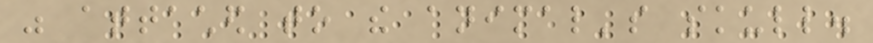was attached to the animal's skull.
